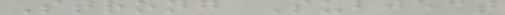Strong Subject
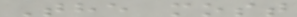The most
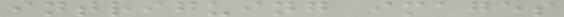intriguing images
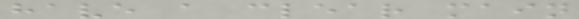have a clear main
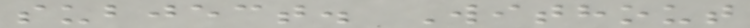subject. Without
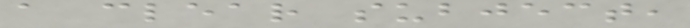a clear subject,
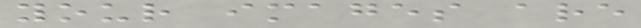your images are
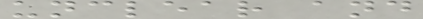unclear and
